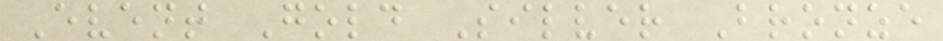Event Gold Silver Bronze
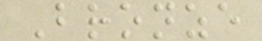Bronze
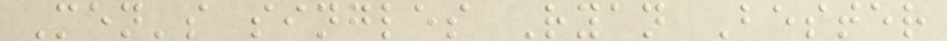Men's singles Ryan Bester
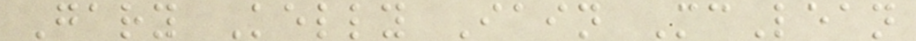Gary Kelly Iain McLean
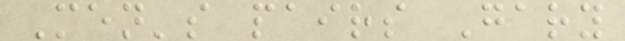Men's pairs Gary
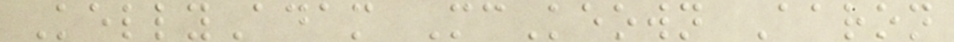KellyAdam McKeown Aaron
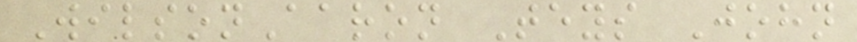WilsonAaron Teys John
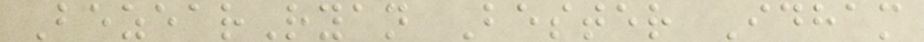BezearRyan Bester Idham
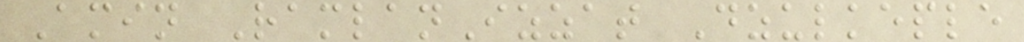Amin RamlanIzzat Dzulkeple
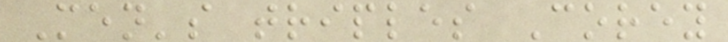Men's triples Corey
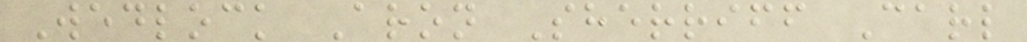Wedlock Aron Sherriff Carl
